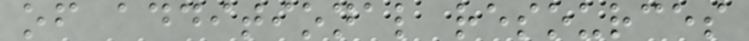of additional resources
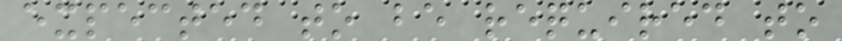expected to be required to
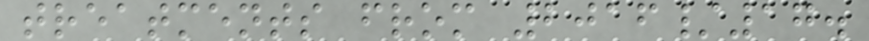treatments from 2016/17.
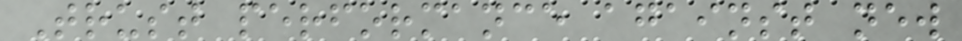Trust performance against new
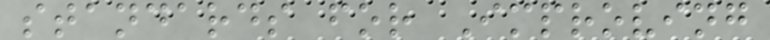standards for Improving
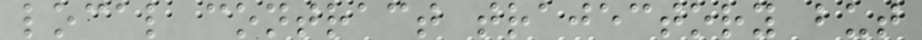local contract trajectory but
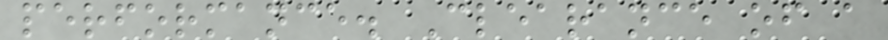performance. Clearance of a
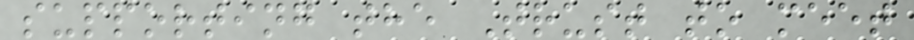supporting the Trust to meet
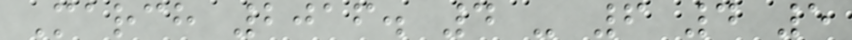March 2016. 4 - 6 4 5
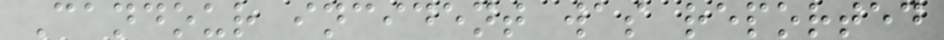Candour incident was reported
